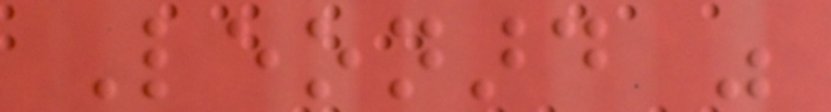Leonard was
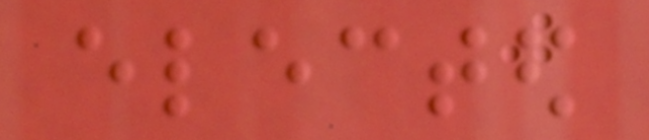elected
